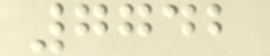7742
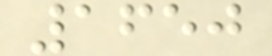1650
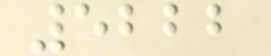5222
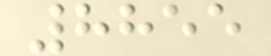8855
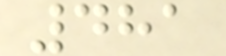481
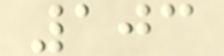103
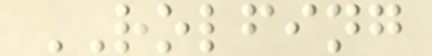ROLFING
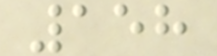158
